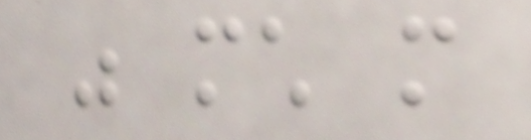was much more
